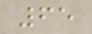65
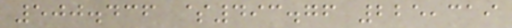500.436 $493.76 225,319
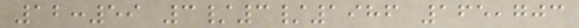12:59 3/3/1986 165,703
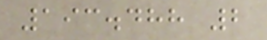193.488 2
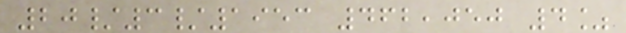20/3/1953 462,050 4%
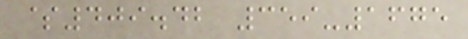$409.42 359-1675
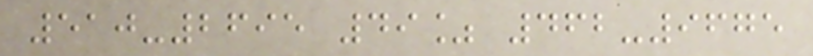510-2695 49% 462-9675
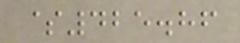$425.86
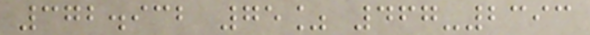372.932 75% 467-2393
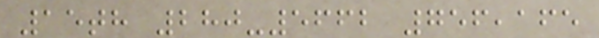15th 280-5662 756,165
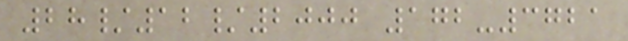28/12/2000 172-3721
